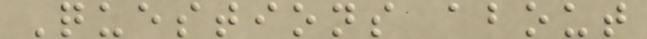Questions about
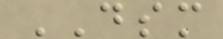DSM
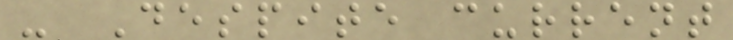- Despite current
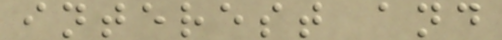interest and
